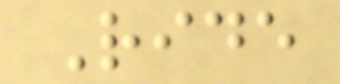Ride
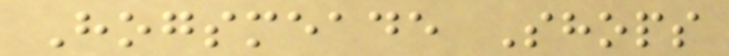Hogsmeade Shops
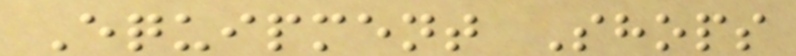Equipment Shops
